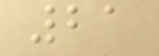21
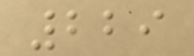229
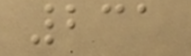231
